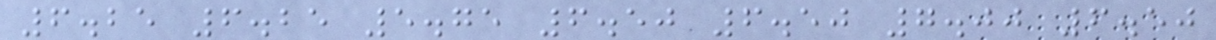6.25 6.25 5.75 6.50 6.50 7.00 6.50
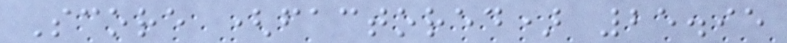Score (factored) 25.95
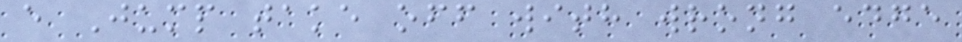e Jump take off with wrong edge
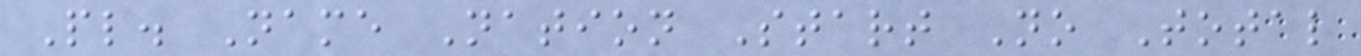Pl. Name Nation Start No Total
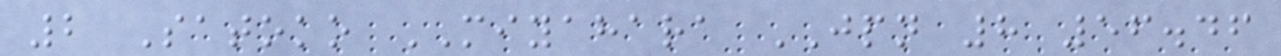2 Satoko MIYAHARA JPN 8 56.46
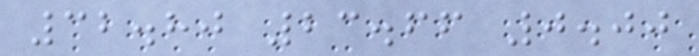32.80 23.66 0.00
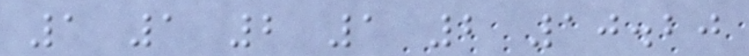1 1 2 1 2 10.20
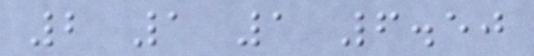2 1 1 6.50
